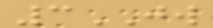3JW
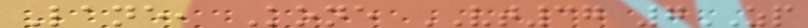Lane, Kone VT37 7ZP
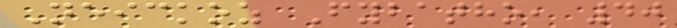Neickoz Fybatho, 40
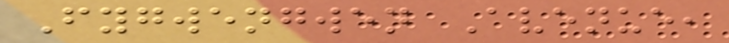Fygwengwen Avenue,
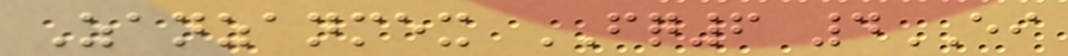Zanzanmex FQ6 4EI
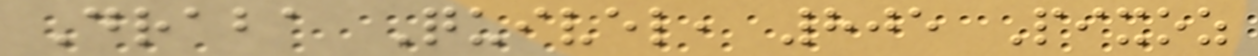Draba Quivel, 805 Pixoz
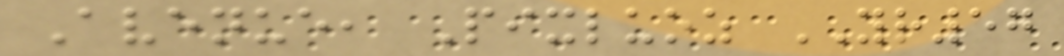Avenue, Pixluoz YR57
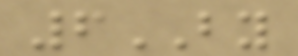6BY
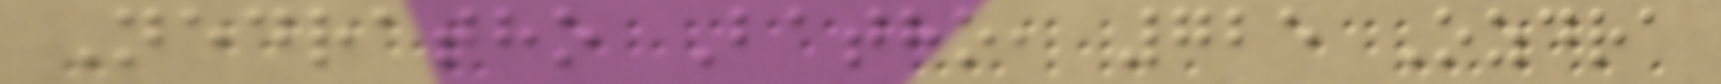Nedratho Batho, 725 Ozdra
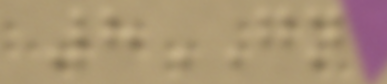8GN
